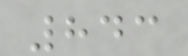843
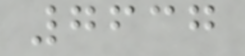7637
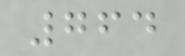764
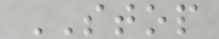STOP
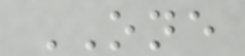ONE
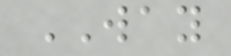WAY
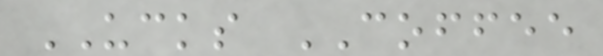UCKS COFFEE
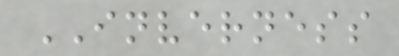INVERNESS
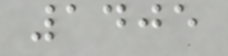1405
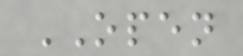OPEN
